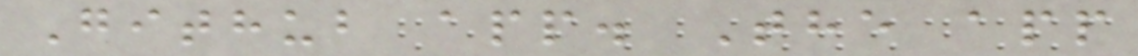Github app. The app
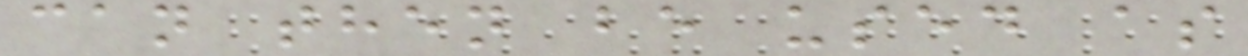can then be used as
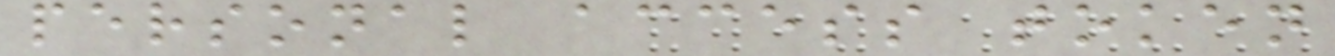personal access token
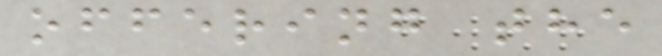offering the
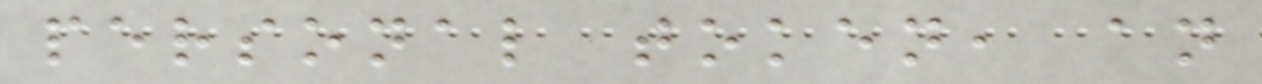personal token, an
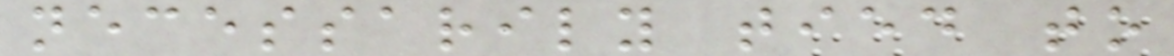necessarily tied to
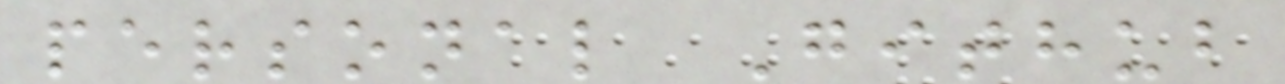personal Github
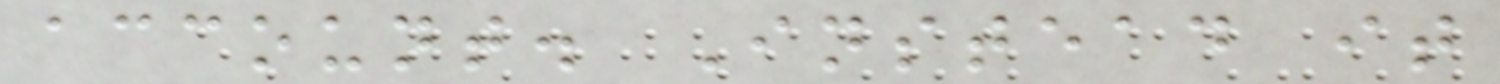account. Instead it
